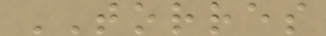TORRES
